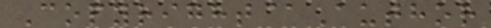Copyright@Author
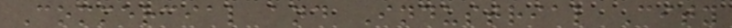Commercial and Industrial City
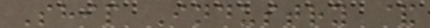Ship Industry &
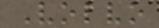Volvo
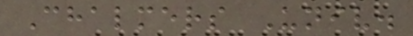Chalmers Univ.
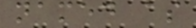named as
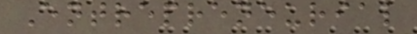Entrepreneurial
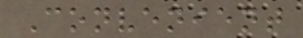Convenient
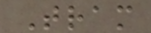Tram
